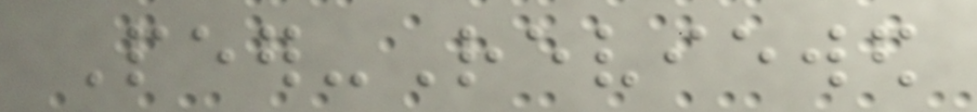Peer-Reviewed
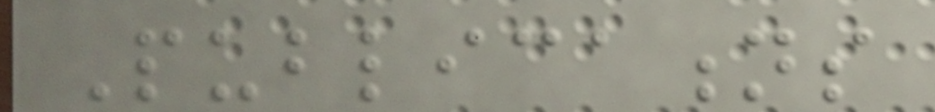Publications
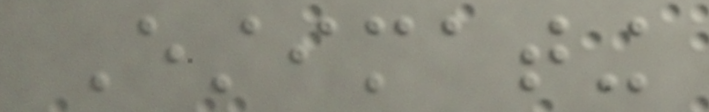Estimating
